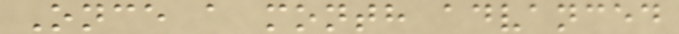Once a month advanced
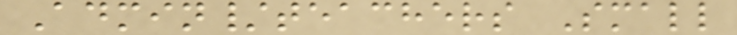Admin/teachers Small
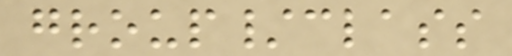group/class
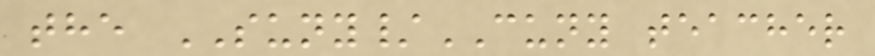the SUNY/CUNY teacher
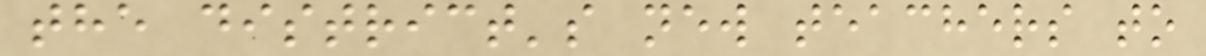the district's new teachers to
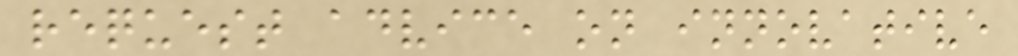request advice on innovative
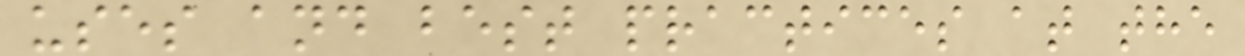uses and best practices at the
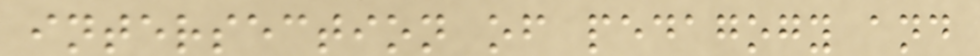intersection of pedagogy and
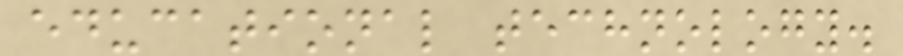educational technology.
